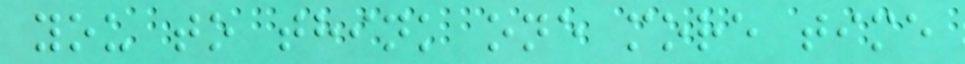you to think one more time
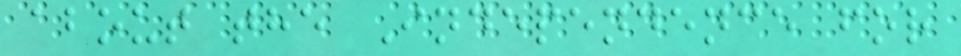about the Independence for
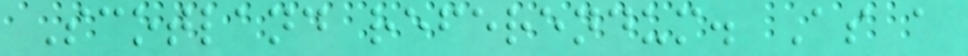Scotland referendum. As a
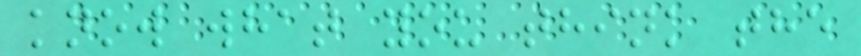know what you think the
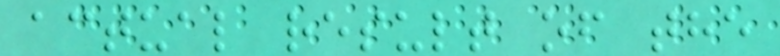actual result of the
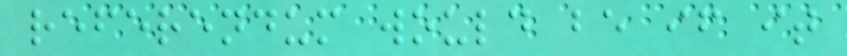referendum would be if it
